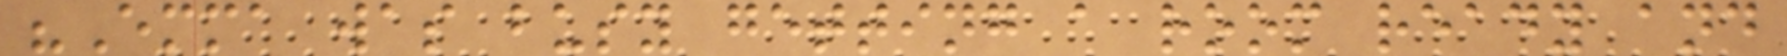"Emma was busy getting a room ready and
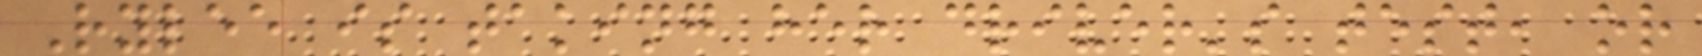Rylee is taking her driver's test, or
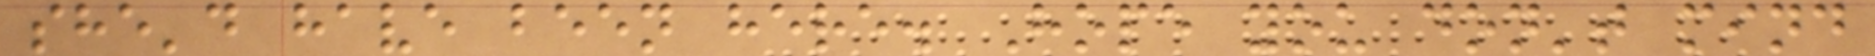she'd have been here. Hope you don't mind
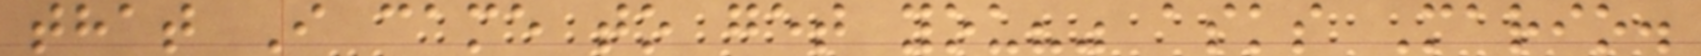that I came to get you?" asks Mario.
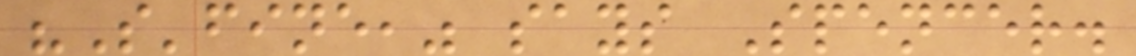"S'fine," says Spencer.
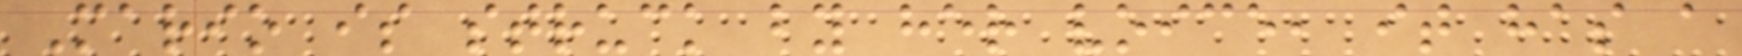Mario is struck by her voice, it has a
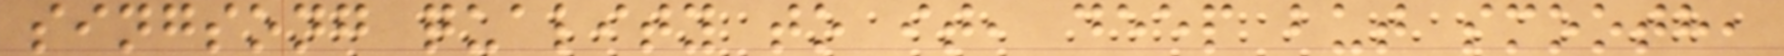singsong quality to it, deep but smooth,
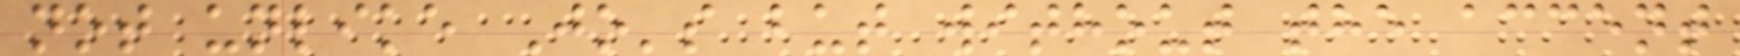not unlike Jo's but without the accent
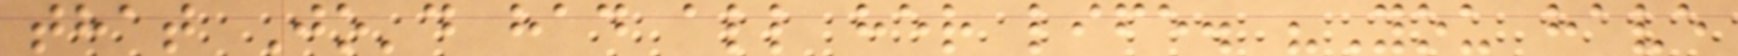that Jo'd had all her life. "You have
